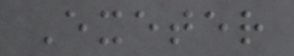Exeter
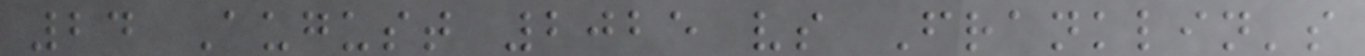24 August 2025 vs Franklin's
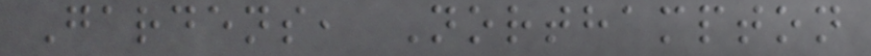Gardens, Northampton
